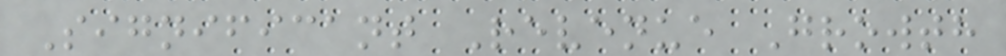Significant Revenue Growth
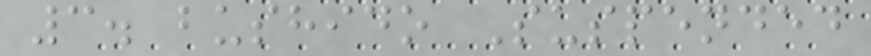3. bushido Suspended
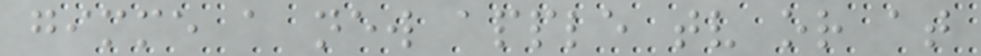gimme a new apple tv or at
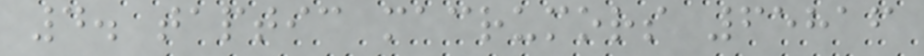4. taptic macrumors 65816
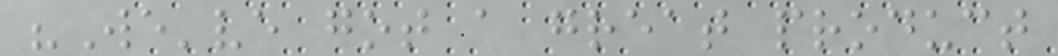"We've got a great product
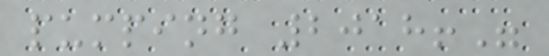pumping 2018!"
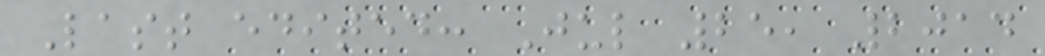Last edited: Jul 25, 2014
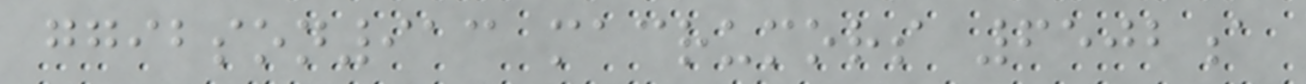ggibson913 macrumors 6502a
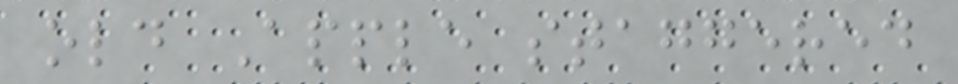old Apple staggered
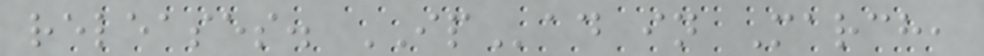releases. IPad in March,
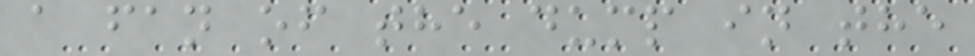a fan of the dump in the
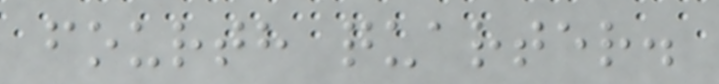fourth quarter.
